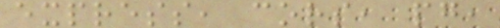express, cors, pg,
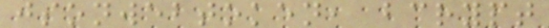jsonwebtoken, bcrypt
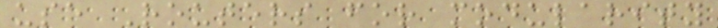use Routers for modularity
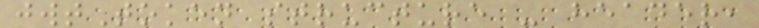jwtToken structure - header,
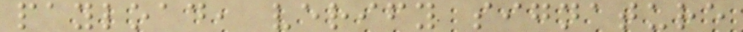payload, verify signature
